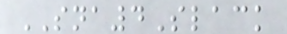SNA4Slack
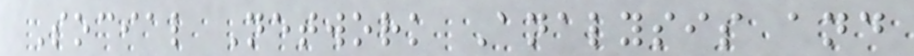Social Network Analysis and
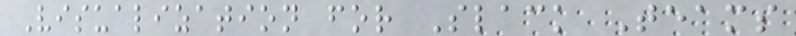Visualization for Slack Teams
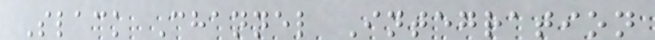Slack Channel Integration
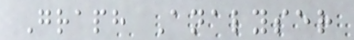Graph Analyser
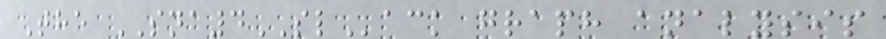The SNA4SLack graph analysis
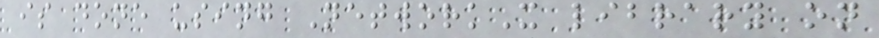is done using NetworkX library on
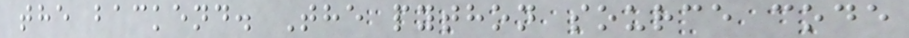the backend. The python source code
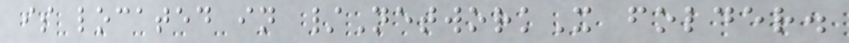is located in /NetworkX folder.
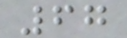67
